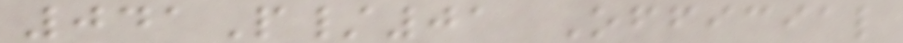041P/01 Official
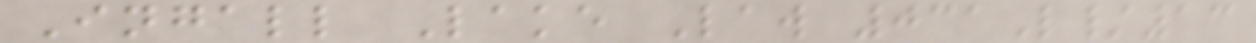Ingall Lake Law 031L/13
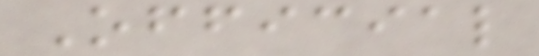Official
